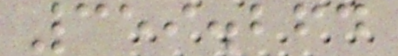359.264
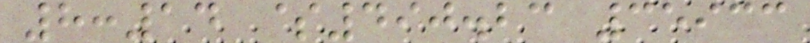8:14 $490.23 35933
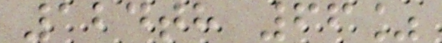124th 66%
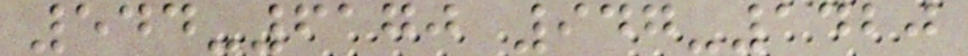544-6170 947-1420
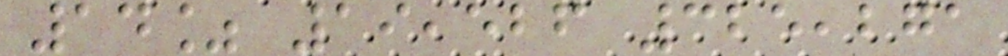14% 19,526 325,271
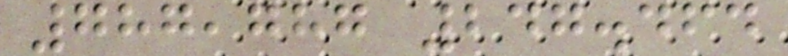787,787 247.464
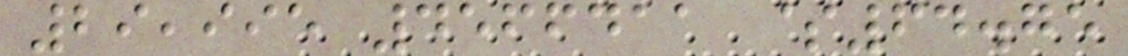29,995 4566411 $64.75
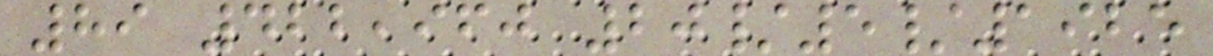89 422,960 20/5/1925
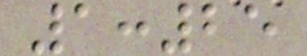1:25
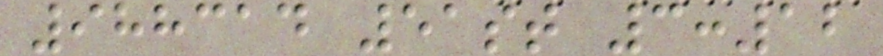988314 51st 3:12
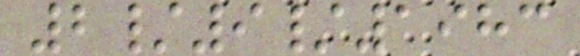2/9/1983
